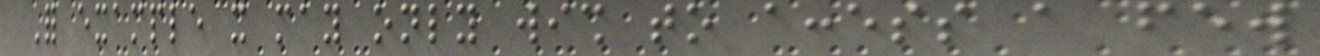For example it may only wish to access a few
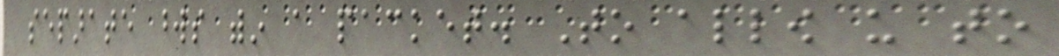separate words within a packet. To allow us to
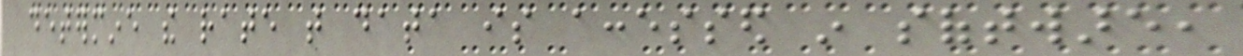determine the rate that data is accessed in software,
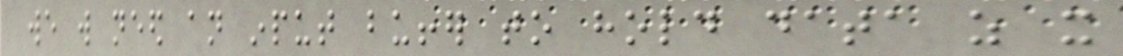we will need an input buffer to hold data as it
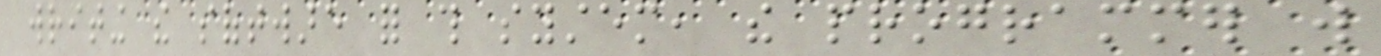writing the software for this system, the programmer will
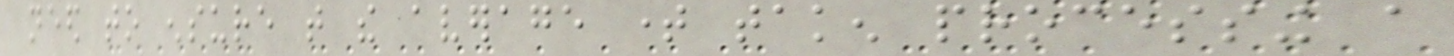need to ensure that the average time taken processing a
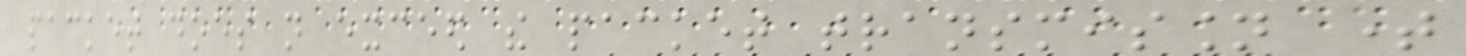packet does not exceed the packet transmission time
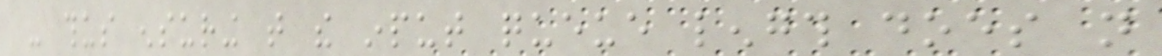- thus ensuring that the input queue length does not
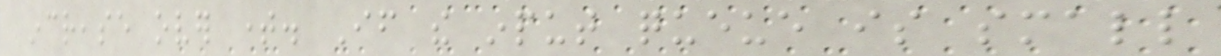increase over time. If the input queue is small
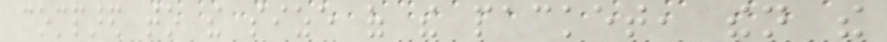compared to the size of the packet, then the
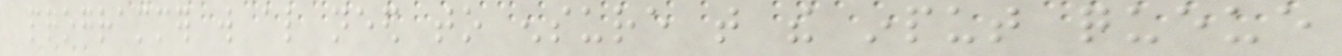programmer will also need to ensure that the input queue
